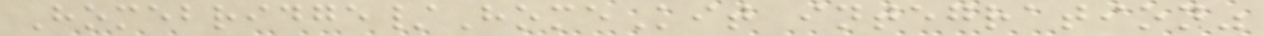Homebridge/HomeKit integration"
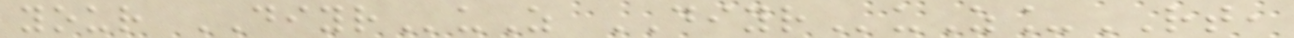your DIYRuZ DIYRuZ_RT,
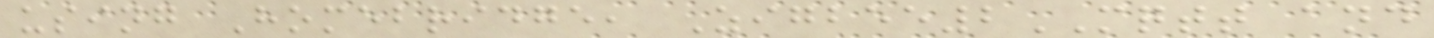using Homebridge, Zigbee2MQTT and
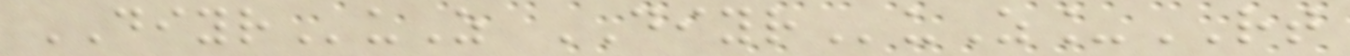DIYRuZ DIYRuZ_RT
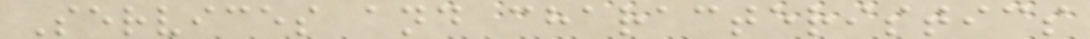Services and characteristics
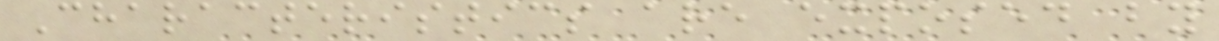Characteristics are exposed by
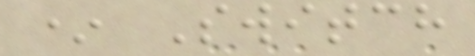* Switch
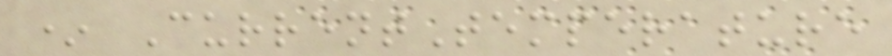* CurrentTemperature
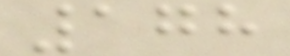178
